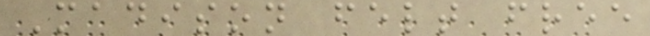Madison felt free
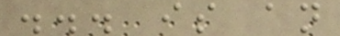... is an
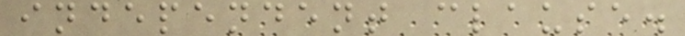independent clause.
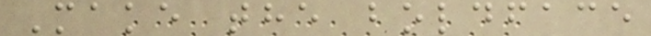Make the boldface
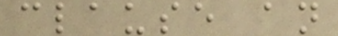clause an
